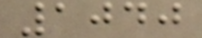1040
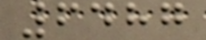6487
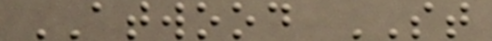ATWOOD ST
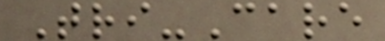Tri-Care
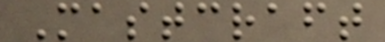Mastcraft
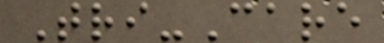Tri-Care
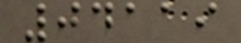04119
